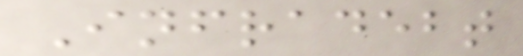Infradebt
